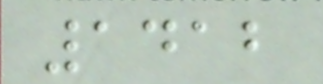1412
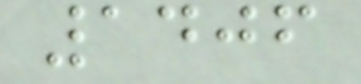1406
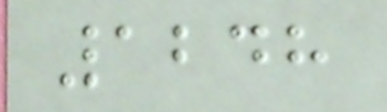1248
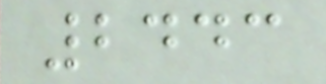2443
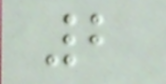2
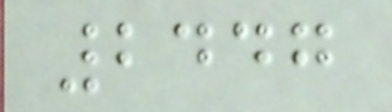2447
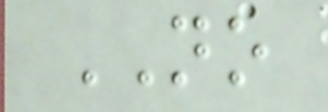NO
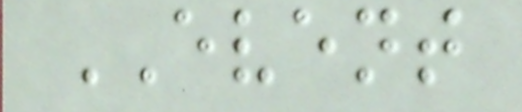EVENT
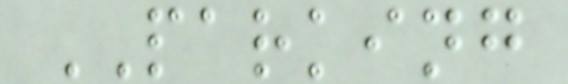PARKING
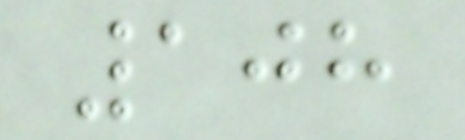108
